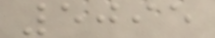5095
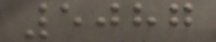5087
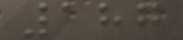187
